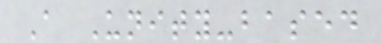A Unity-based
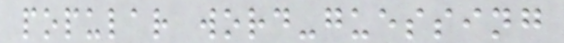popular word-guessing
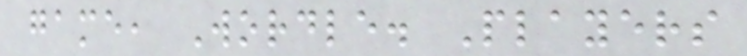game, Wordle. Players
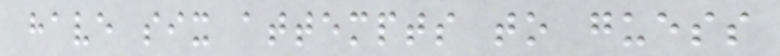have six attempts to guess
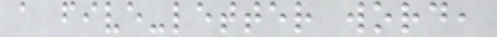a five-letter word,
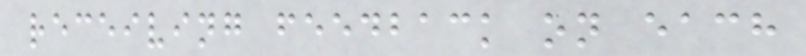receiving feedback on each
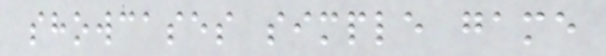showcases simple game
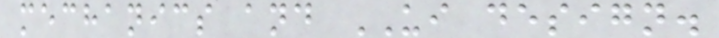mechanics and UI design.
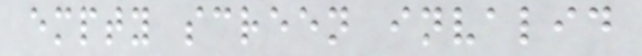empty screen invalid
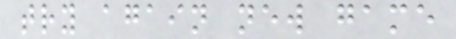try again new game
